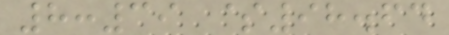8:39 $98.64
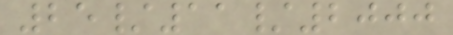25/11/2000
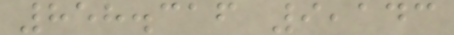858.316 9,143
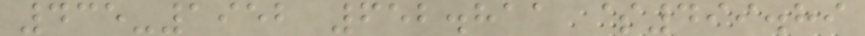435-1952 652.811 $499.89
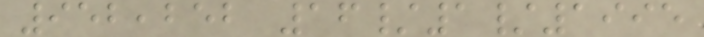952,252 16/1/1995
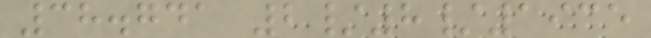38.741 2/8/1935
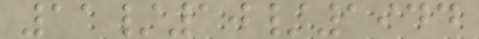11/10/1944
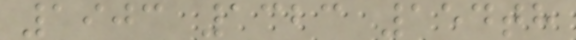1903 1323 154th
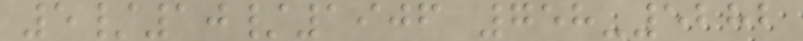5/10/1906 758-5282
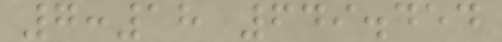7:18 649.454
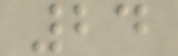24
